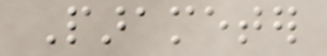Parameter
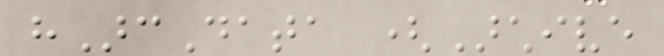hArcData (Archive
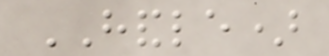HANDLE)
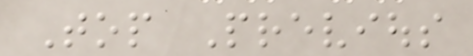Top Previous
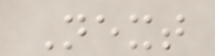Next
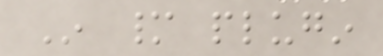In many plugin
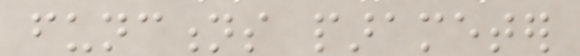functions parameter
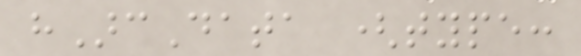hArcData (type:
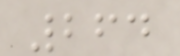264
